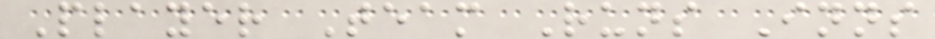Player Team Runs Inns
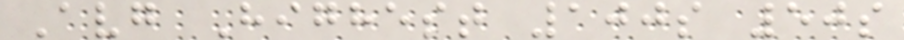Avg Highest 100s 50s
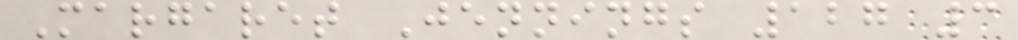Margaret Jennings 127 3
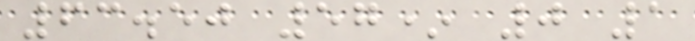63.50 57* 0 1
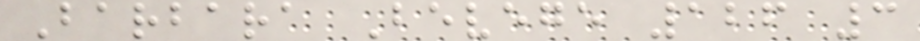Barbara Bevege 126 3
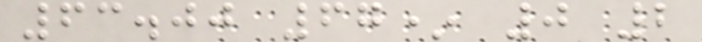63.00 67* 0 2
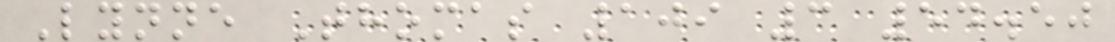Lynne Thomas 109 3 54.50
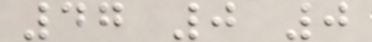47 0 0
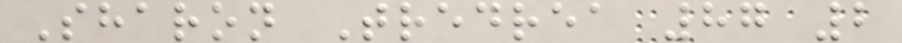Sharon Tredrea 87 2
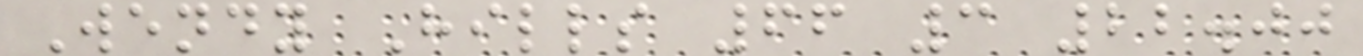Wendy Hills 66 3 22.00
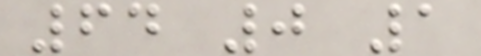64 0 1
